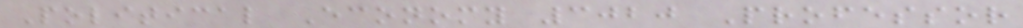Political Economy 3020 Professor
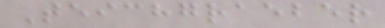Teichgraeber
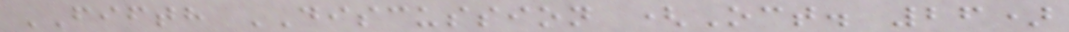FIFTH DISCUSSION (Oct. 26)
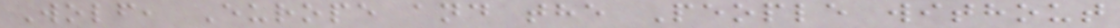Wolf, Europe and the People without
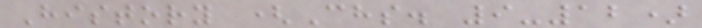History (Chs. 9-12)
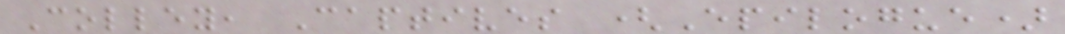Colley, Captives (Epilogue)
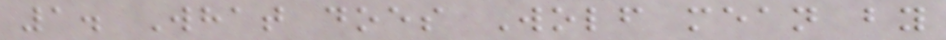1. What does Wolf mean by
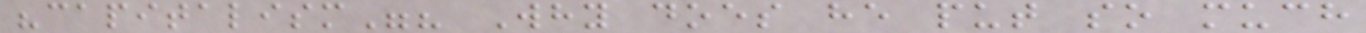"capitalism"? Why does he put so much
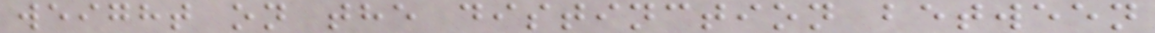weight on the distinction between
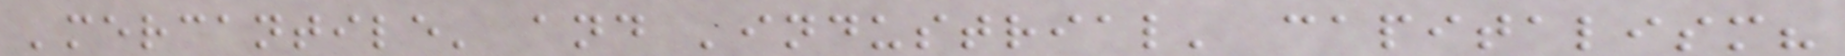'mercantile' and 'industrial' capitalism?
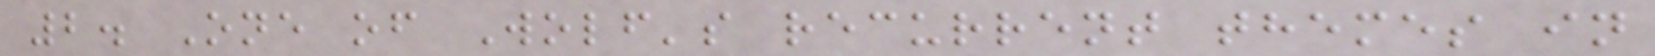2. One of Wolf's recurrent themes in
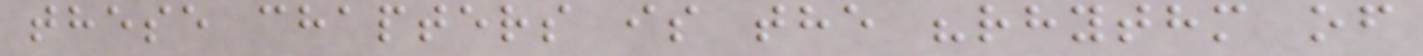these chapters is the "rhythm of
